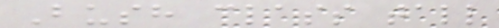Bush class tall
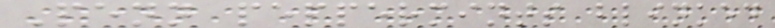Penn peppermints blinked
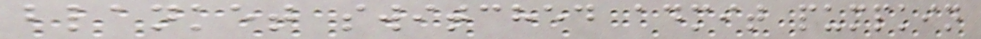blanket switched admit pumpkin
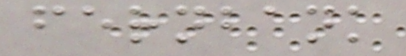fernbank
